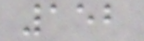152
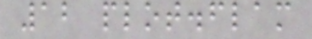12 plot.flam
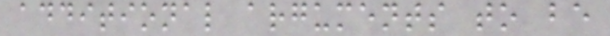additional arguments to be
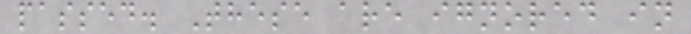passed. These are ignored in
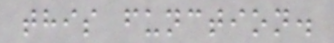this function.
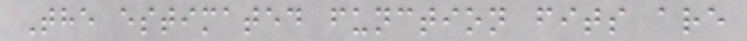The estimated function fits are
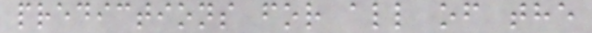predictions for all of the
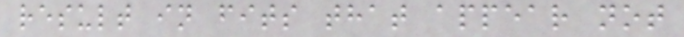result in fits that appear not
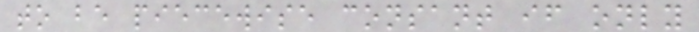to be piecewise consant if only
